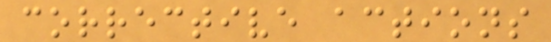corrective actions
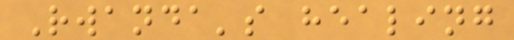Rwanda's healing
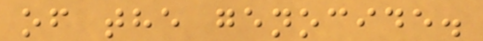of the genocide.
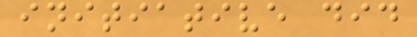initiative did
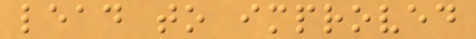lead to improved
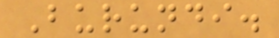Burundi.
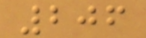206
